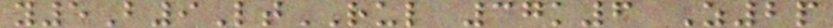y5B9LtRUL 37k6 Z2p
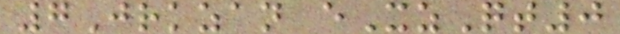7Jrkzan eXzQt0
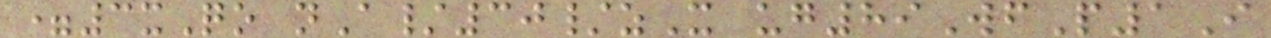=3xQo nA/30/zX ug89WfP1I
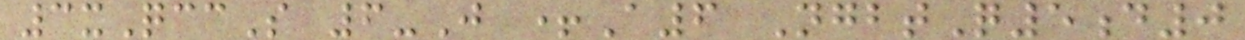3xQccS 6-J +A6 NgbtQ5d0
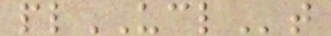plUCLt
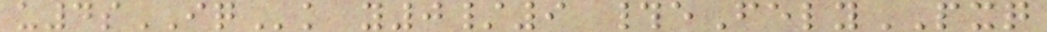u4sIQk y0/9 #eFelyPXQ
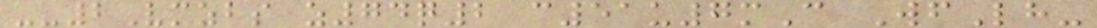--2Vmzbs z74q2 c51u7mC WfLh-
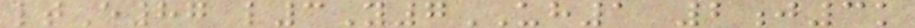ltE87 l3Y7UH1 2j3k
